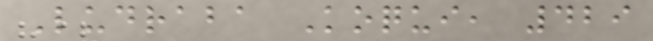Ludraba Koqui, 429
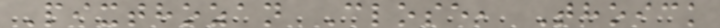Pixthozan Close, Thoick
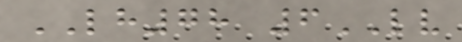LH78 6LV
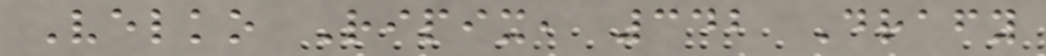Velko Ripix, 342 Drafy
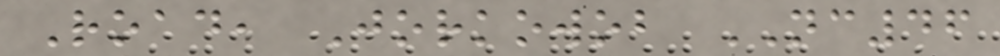Road, Jorkowob NC46
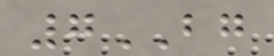7BG
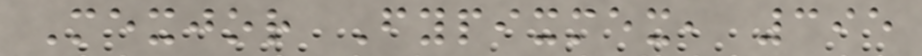Mexjor Fypixmex, 395
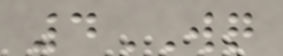4WQ
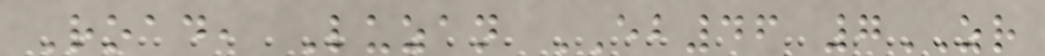Road, Luzan EB46 7ZR
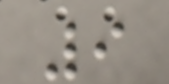9
